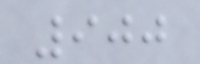900
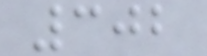302
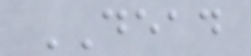DEAD
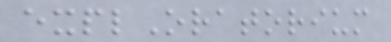explOratorium
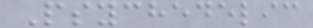Psychedelic
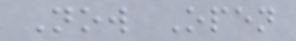Now Open
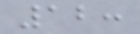12:
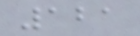121
